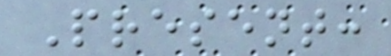Present:
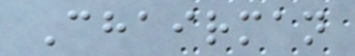Chairman
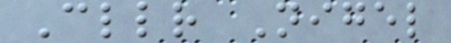Cllr Nigel
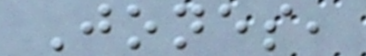Jones,
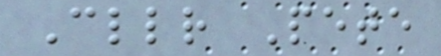Cllr Pete
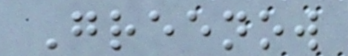Greenow
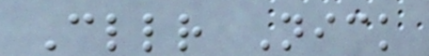Cllr Nick
